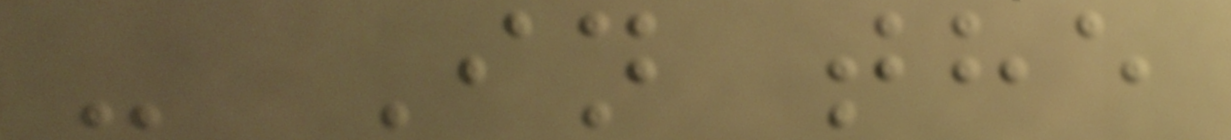- In the
